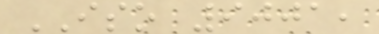ISO 9001,
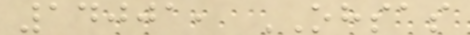14001, OHSAS
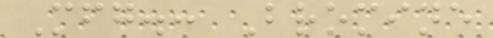Mfg.: Bromine
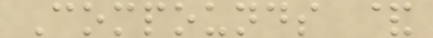Compounds &
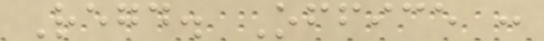Regd. Office :
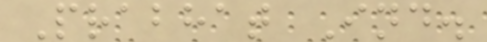Prabhat Ind.
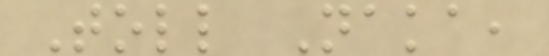Toll Naka,
